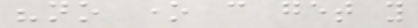"no one can get you
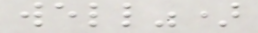well")
